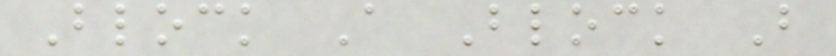Block A Block B
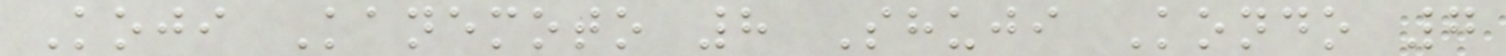Koji Kanemoto 8 Shuji Kondo 7
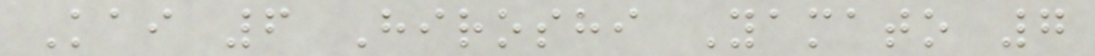Kai 6 Hiroshi Yamato 7
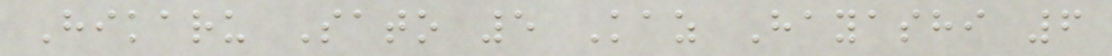Hikaru Sato 5 Kaz Hayashi 6
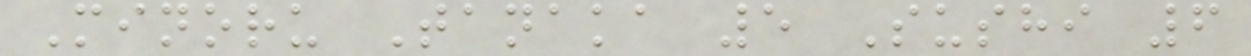Minoru Tanaka 5 Sushi 6
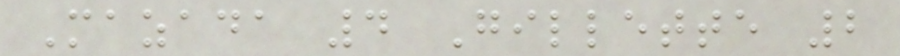Mazada 4 Gillette 2
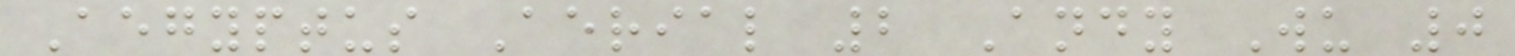Aegyptus Aerial 2 Andy Wu 0
